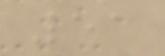51
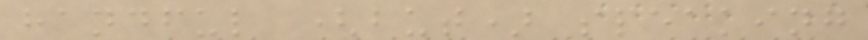handful (but) speaking
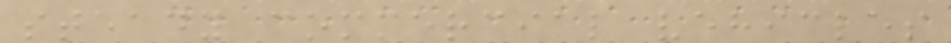steady commercial vehicles
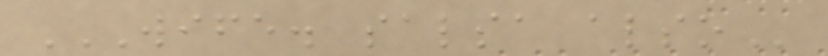WIFE. SALSA ALSO
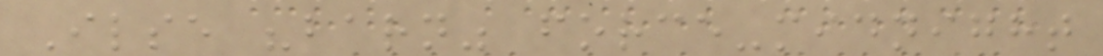Ilse "barn" force-midnight
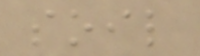soil
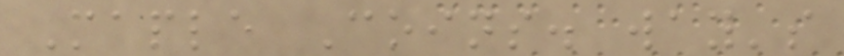Maple Coins. way's
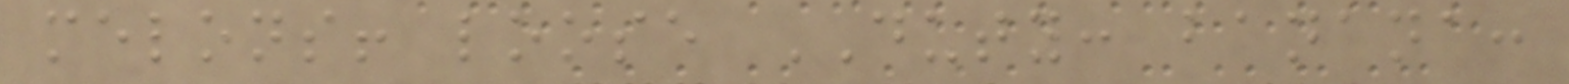melons! loose DUTY: banana:
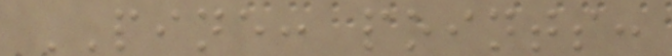PINE: points:
